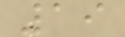19
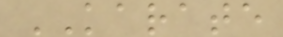KARATE
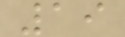19
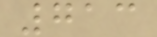713
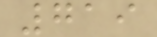719
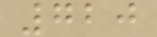720
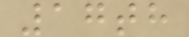17th
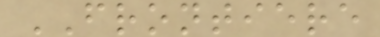FRONTIERE
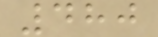480
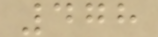478
